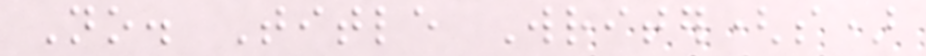No. Title Writer(s)
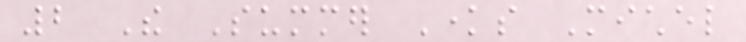2 The Summer Knows Michel
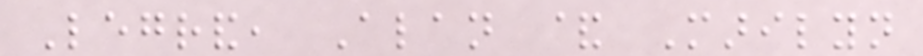Legrand, Alan & Marilyn
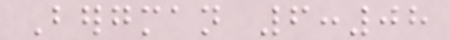Bergman 6:08
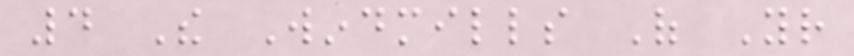4 The Windmills Of Your
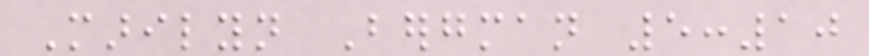Marilyn Bergman 5:10
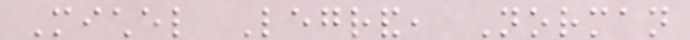Michel Legrand, Norman
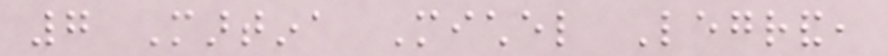7 Martina Michel Legrand,
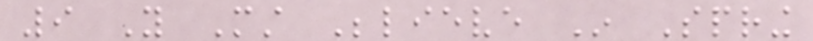9 You Must Believe In Spring
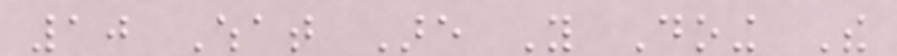10 What Are You Doing The
